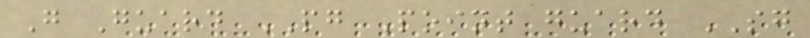G Guard PG Point guard SG
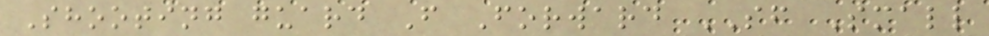Shooting guard F Forward SF Small
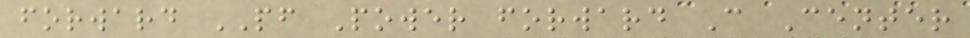forward PF Power forward C Center
